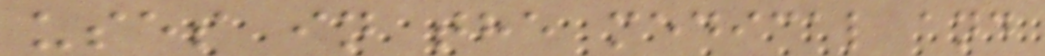uses in the medical and
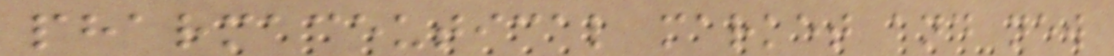pharmaceutical market and new
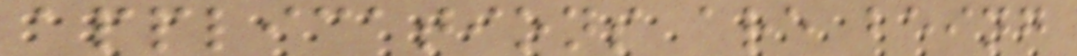applications are being
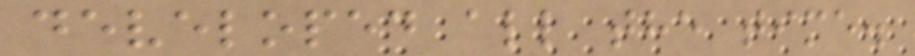developed all the time.
